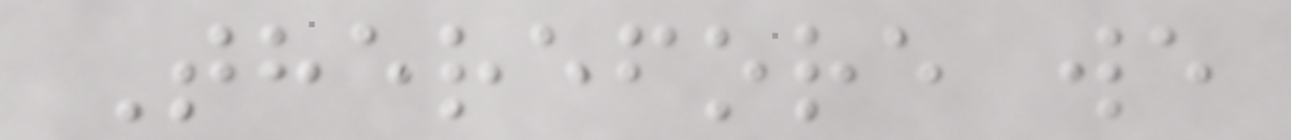Therefore we
